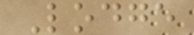Lodge
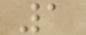1
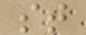st
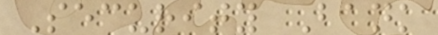Security Bank
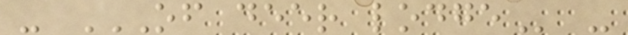- OF DEER LODGE -
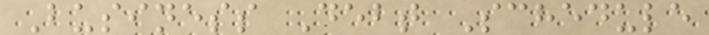Business Debt Schedule
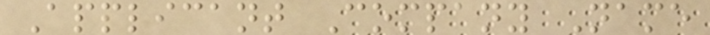Applicant Company Name
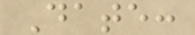Date:
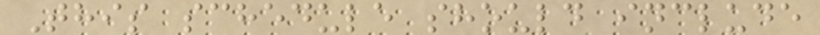This schedule should include
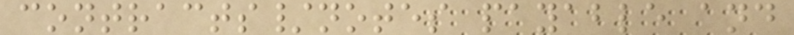contracts/notes payable and
